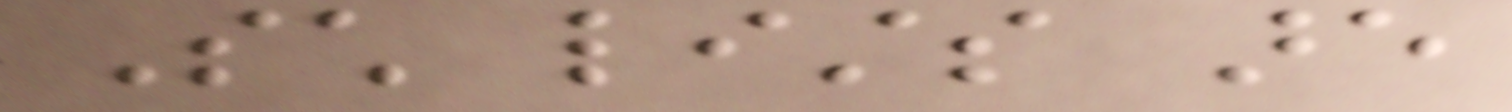Such lists are
